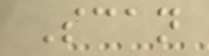Scan
